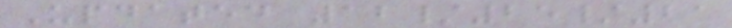Updated 12/25/21
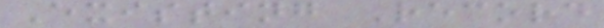Existing Record
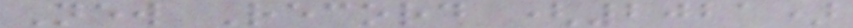New Record (2021)
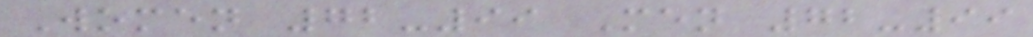Women 72-99 Men 72-99
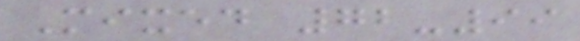Mixed 72-99
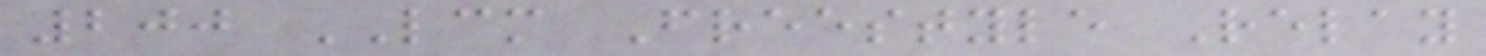200 LCM Freestyle Relay
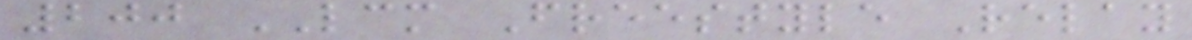200 LCM Freestyle Relay
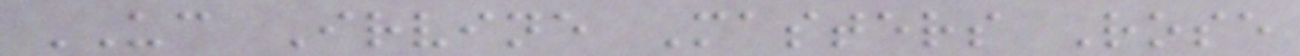UC Irvine Masters Rose
